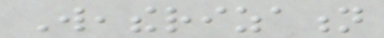Weatherization
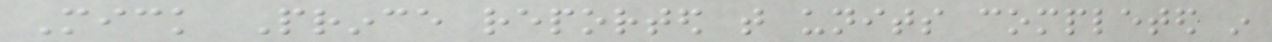Mick Prince reported that units completed in
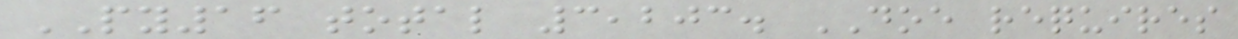PY16 total 3,203. DOE requires
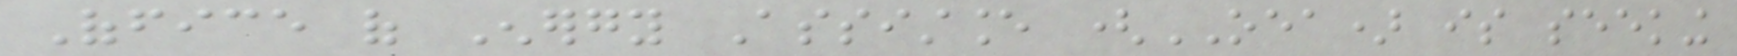Office of Energy Assistance (OEA) is seeking
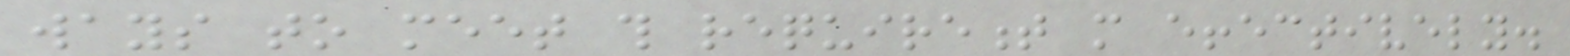ways to meet this requirement more effectively.
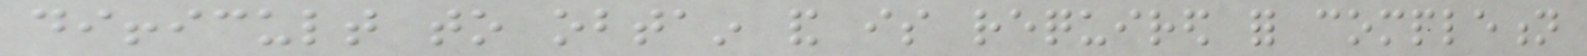difficult to obtain and is required for completion
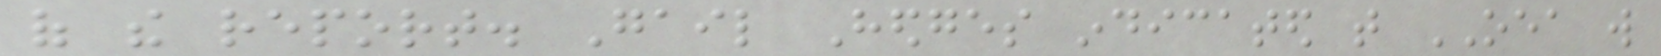of the report. Gail Hedges indicated that OEA will
